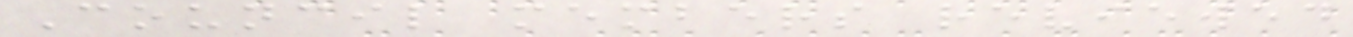Council members reviewed
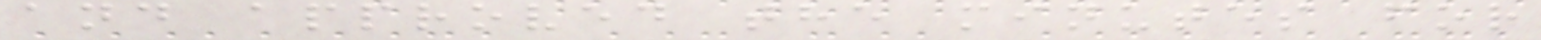and approved the minutes for
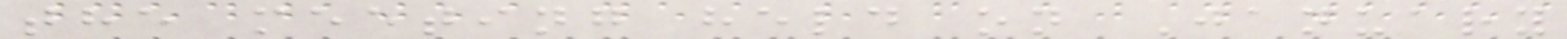the meeting held on January
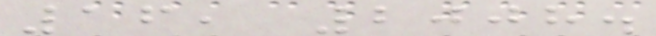16, 2008.
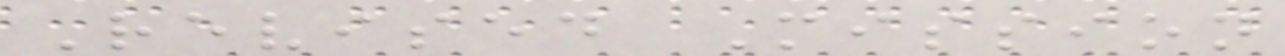Revised Mission
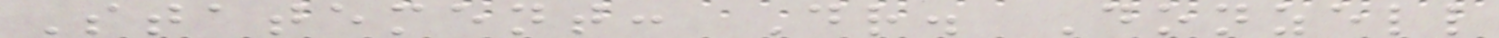Statement: Dr. Donzell
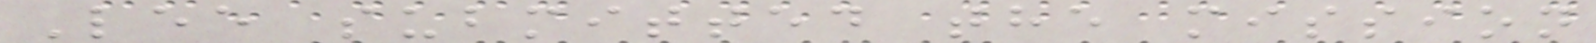Lee submitted the mission
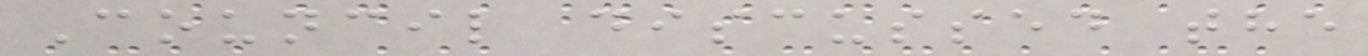Council discussed the
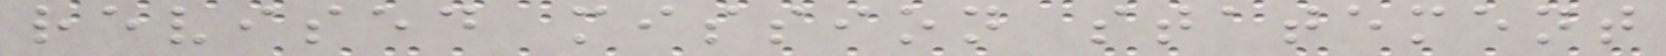revised mission statement
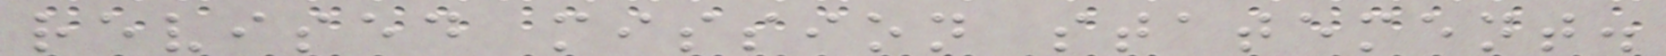revised mission statement.
